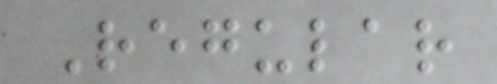Regular
